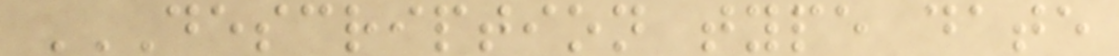DESCRIPTION TYPE DATE
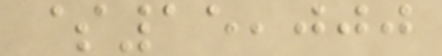$15,000
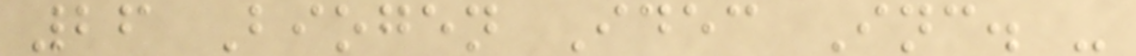26 Biogen Idec Inc. -
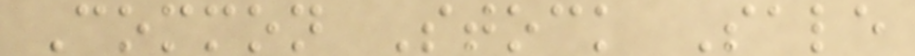Common Stock Sale
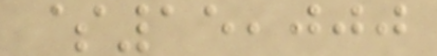$15,000
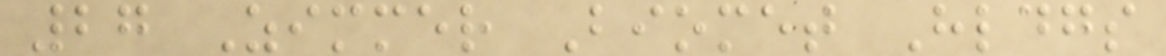27 Zimmer Biomet Hldgs
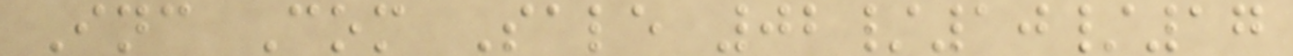Inc Com Sale 02/10/17
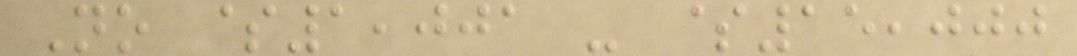No $1,001 - $15,000
